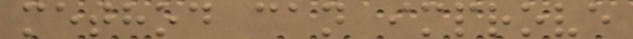method can improve
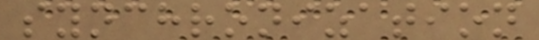synchronization
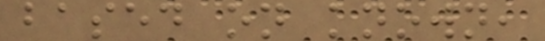based on known,
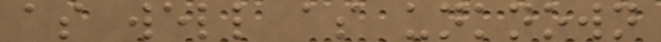as well as unknown
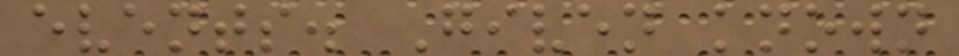events. Given known
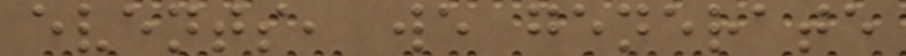events, we generate
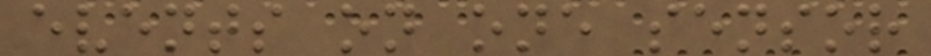events on one sensor
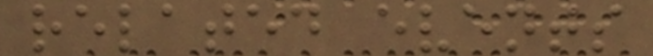related events
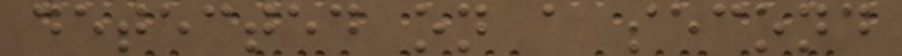detected on a second
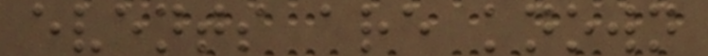events are known
